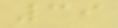39
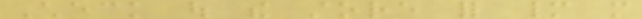Check out the store for many more
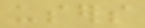users
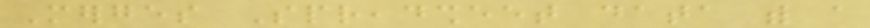Merges Spreadsheet data with a
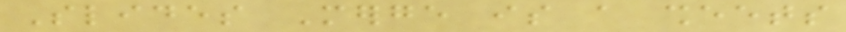Slides Merge is a sheets
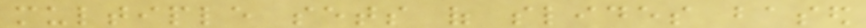multiple sets of slides based
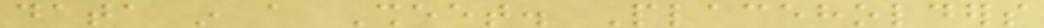data in a Sheet. Placeholders
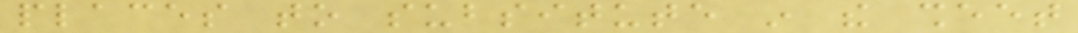places to subsitute in the sheet
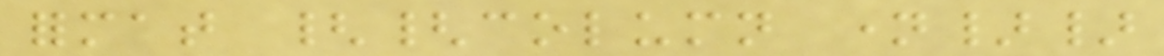format {{column name}}
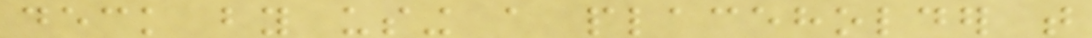deck by using a placeholder that
